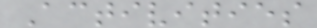Activities
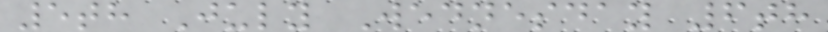5th July Wednesday 6th
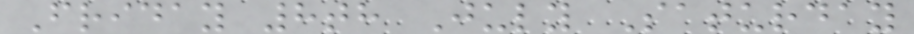Friday 8th July Saturday
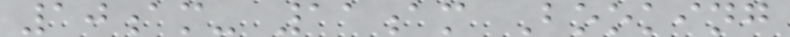10am- 11am Booking
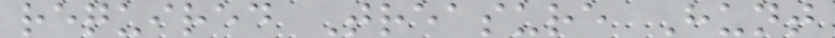required Treasure Hunt
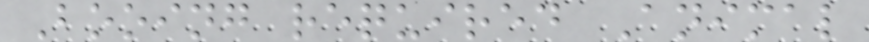Booing required Animal
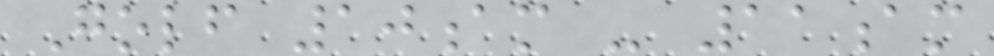Golf 10am - 11am
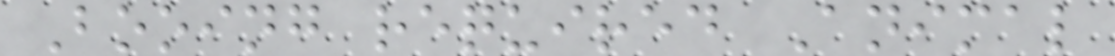Booing required Animal
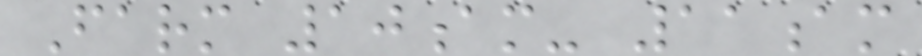Farm 10am- 11am
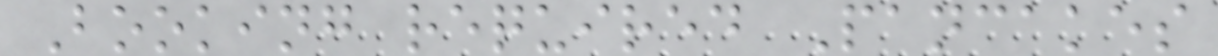Booking required Pancakes
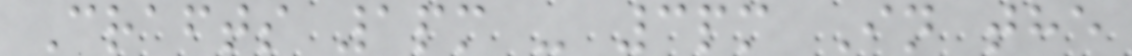Crafts 1pm - 3pm In the
